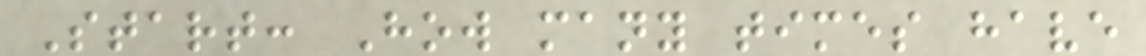Start: How many times have
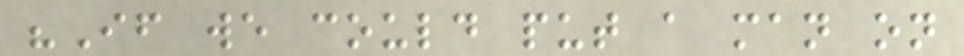"If we could put a man on
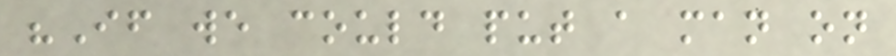"If we could put a man on
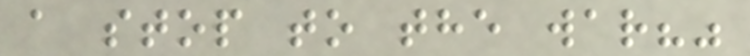a stop to the war?"
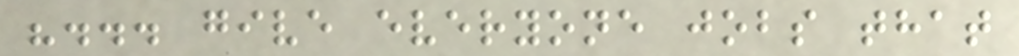"... give everyone jobs that
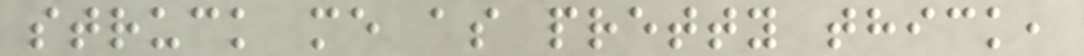struck me as pretty thick,
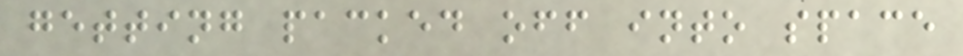getting packed off into space
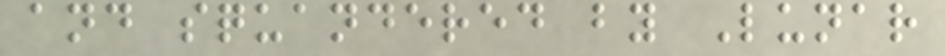and squandered by Lunar
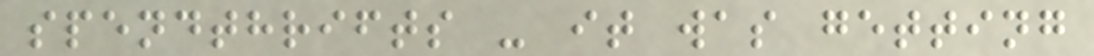spendthrifts - it was getting
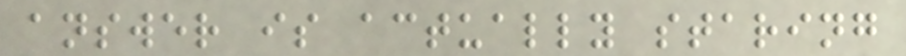answer is actually staring
